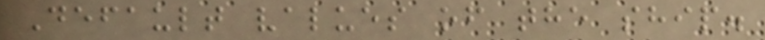Default values of the ship.
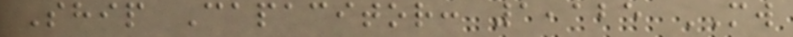Ship Capacitor: 1,125 MW
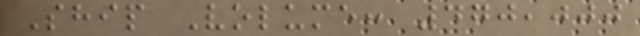Ship Volume: 470,000
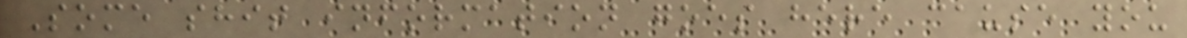Some shit information goes here cause you
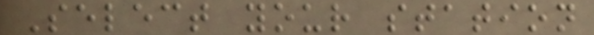Select your station
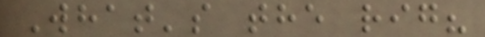What's the rig?
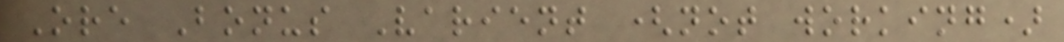Ore Bonus Varient (not working)
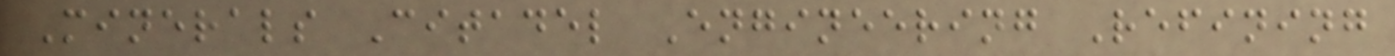Minerals Citadel Engineering Refining
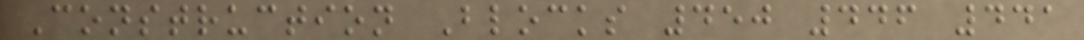Construction Blocks 450 446 441
